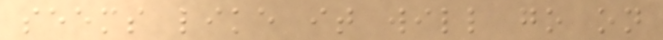seems like it will go on
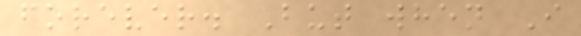forever. But when I
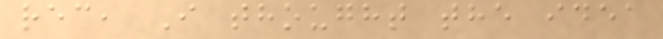rec, I thought the idea
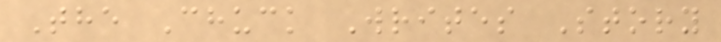The Chuck Writes Story
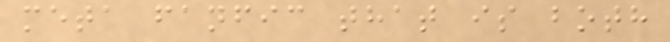meta fanfic that is both
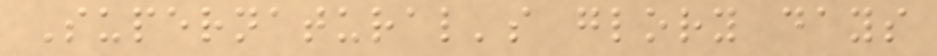Supernatural's glory days
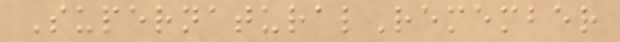SupernaturalRemember
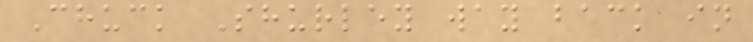Chuck Shurley way back in
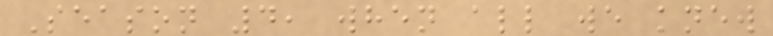Season 4, when all we knew
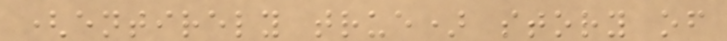(entirely true) story of
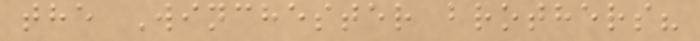the Winchester brothers?
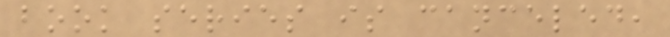book series is canceled,
